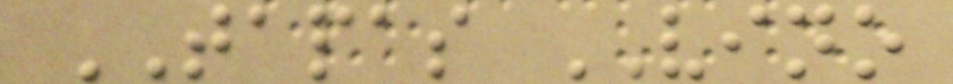TAPAS VINO
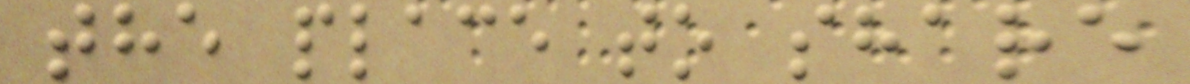the place to share
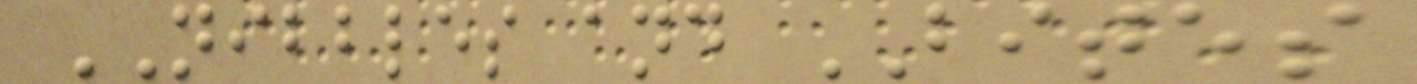NIBBLES and BITES
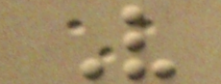V
